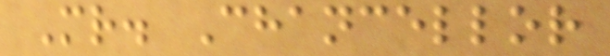Mr. Chancellor
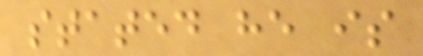stated he is
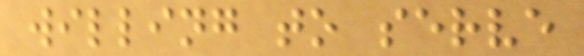willing to serve
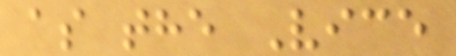as the Vice
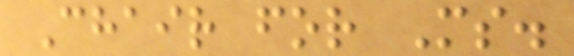Chair for Ms.
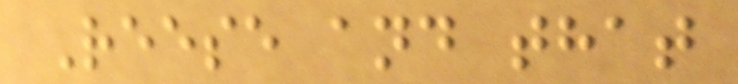Reese and that
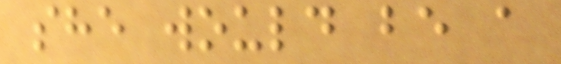she would be a
